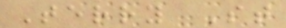Terry St
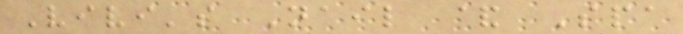Vivi's Nail & Spa
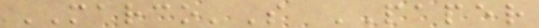MARCO'S PAPER
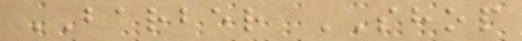BARBER SHOP
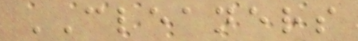CLEANERS
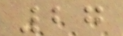27
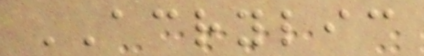ACRYLIC
